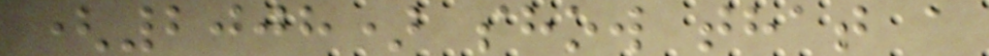(2008) show that a
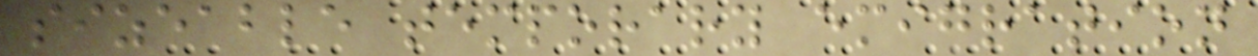sizeable temporary emigration
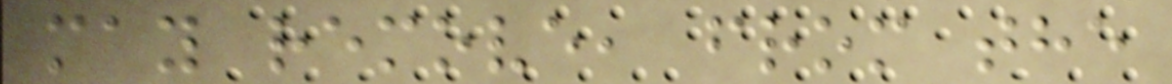may remove, from the
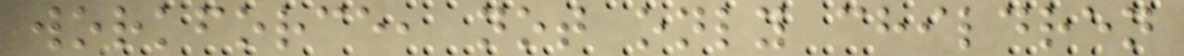workforce, not only children
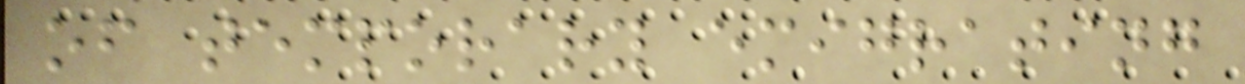of temporary emigrating
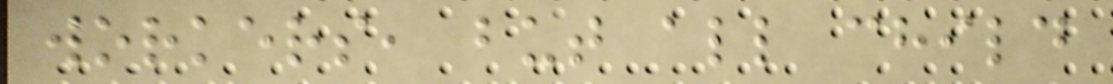workers, but all child
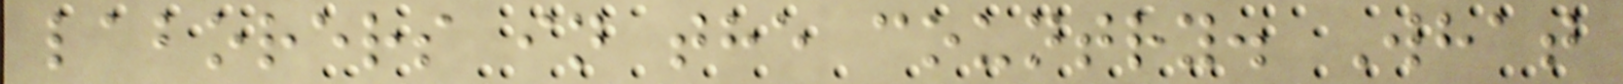laborers in the country. What
